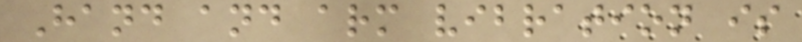Hand and arm vibration is
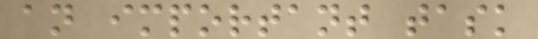an important task
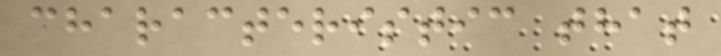characteristic that
